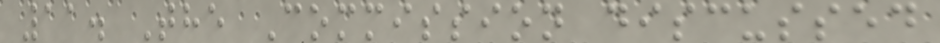11. The Commission discussed
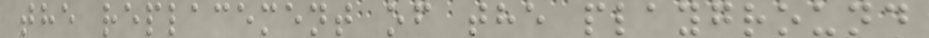the replacement of the playground
